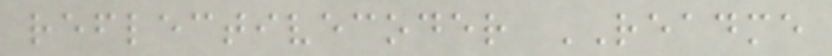reflectivecoder README
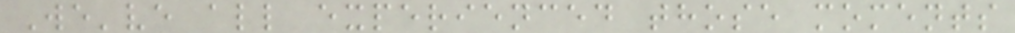We've all experienced those moments
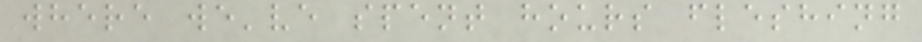where we've spent hours fleshing
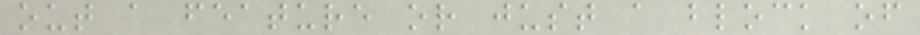out a feature or just a block of
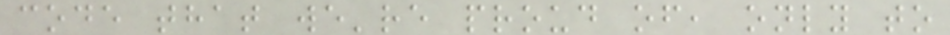code that we're proud of, only to
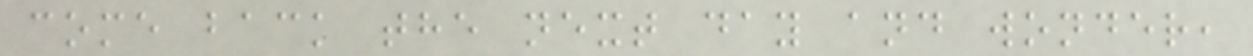come back the next day and wonder,
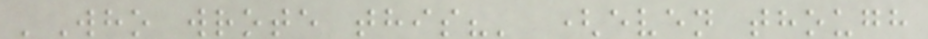'Who wrote this?' (even though
